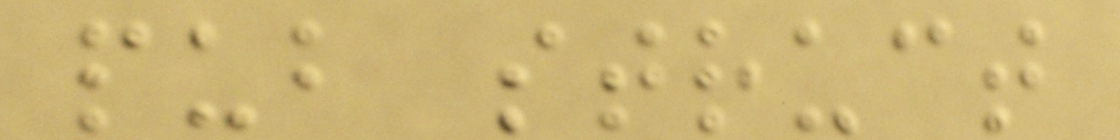pub struct
